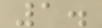1.
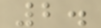2.
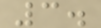3.
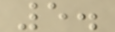5.
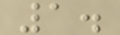1.
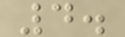4.
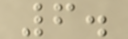6.
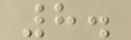8.
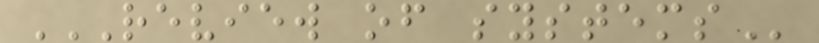REVIEW OF SYSTEMS
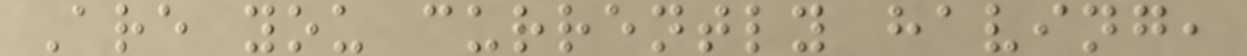Are you currently having,
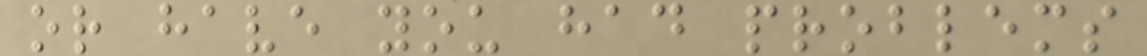or have you had problems
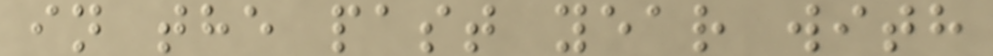in the past year with
